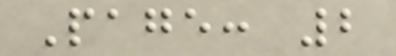Page: 2
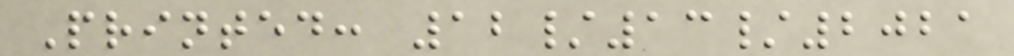Printed: 12/13/2021
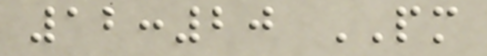12:20 PM
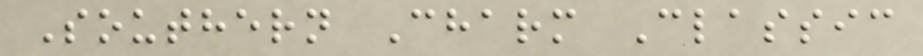Southern Charm Classic
